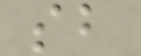sb
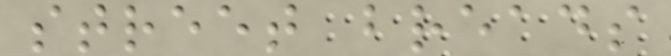street breads
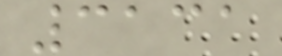3131
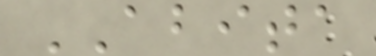ABITA
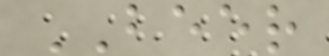BEER
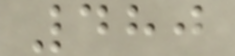480
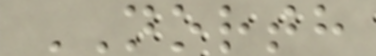NORTH
